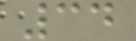34
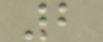2
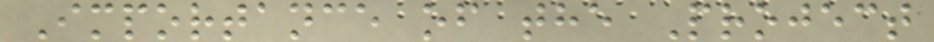Importance of the Project
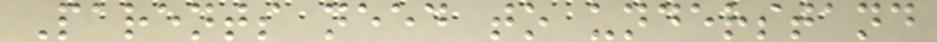Parents need to understand
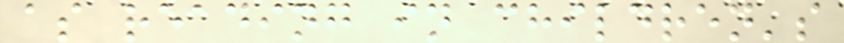as reading in children's
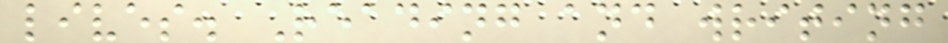lives. Reading and writing
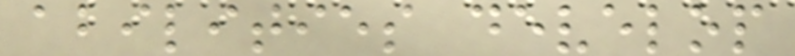abilities develop
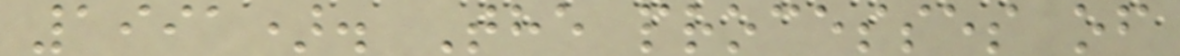1991). The processes of
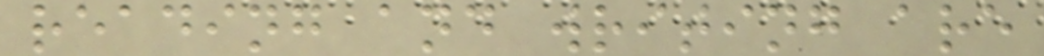reading and writing are
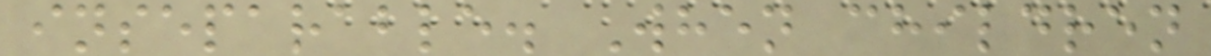inseparable. When children
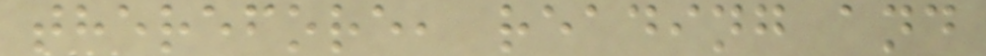therefore, reading and
